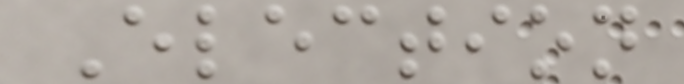Election
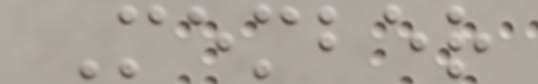Member
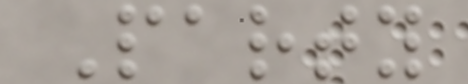Party
